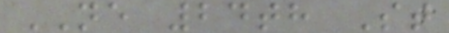NE 24th St
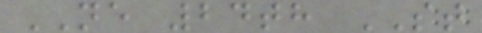NE 24th ST
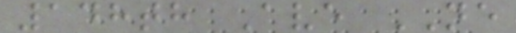148th Ave NE
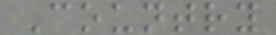Country
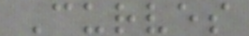Curves
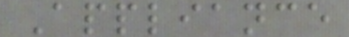Appliance
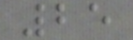25
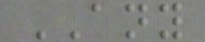ANY
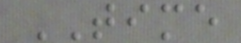TIME
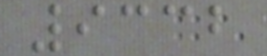9332
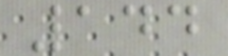144
